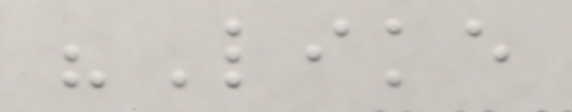"Like
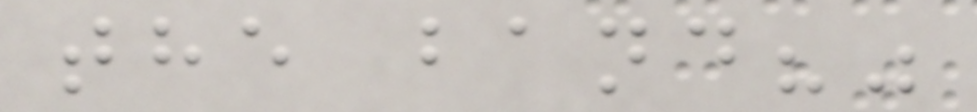the band?"
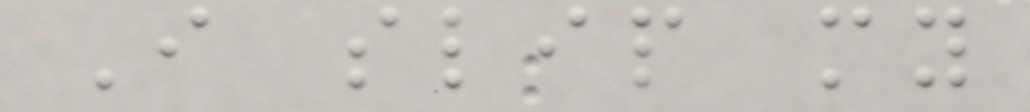I slip my
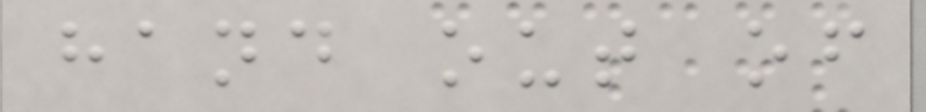hand out of
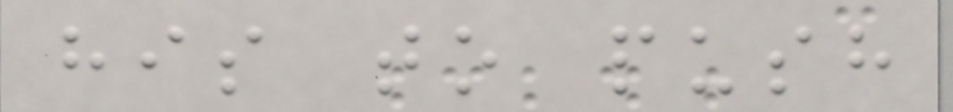his to push
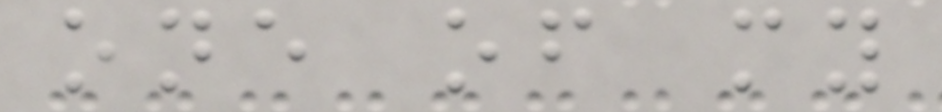one of my
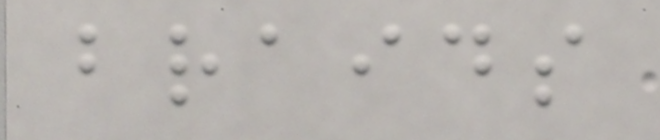braids
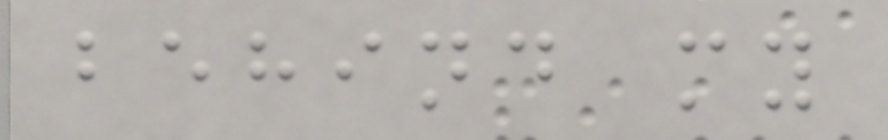behind my
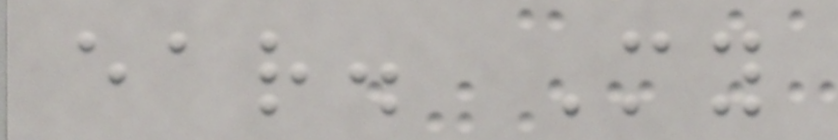ear. My
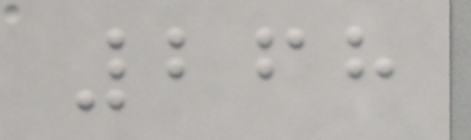268
